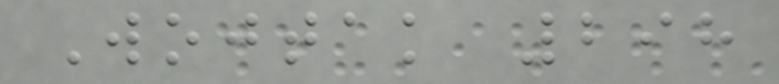Wojtak 298
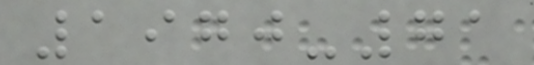1970-71
